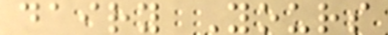dairy Yours
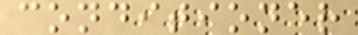conditioner
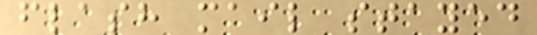flash mail stayed
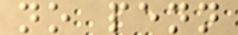no penn
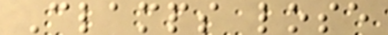Clamps lose
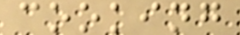cooking
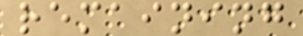remaining
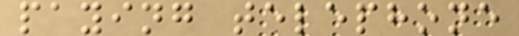paying telephone
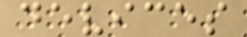devices
